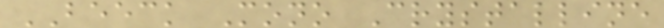BEECK Mono Crystalline
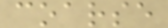coarse
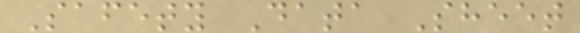Safety Data Sheet
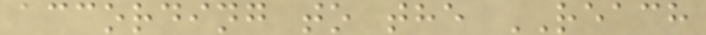according to the REACH
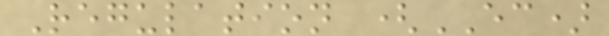Regulation (EC)
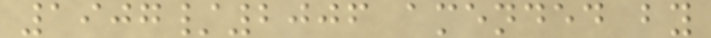1907/2006 amended by
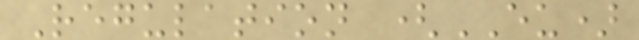Regulation (EU)
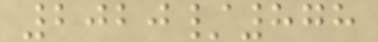2020/878
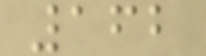162
